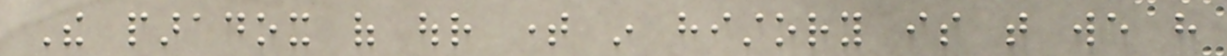The paradox of our time in history is that we have
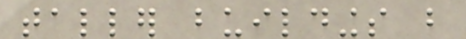taller buildings but
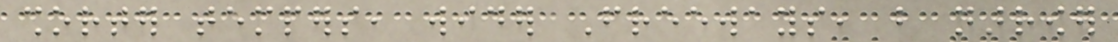shorter tempers, wider Freeways, but narrower
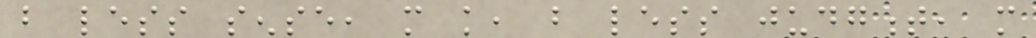but less sense, more knowledge, but less judgment, more
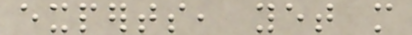experts, yet more
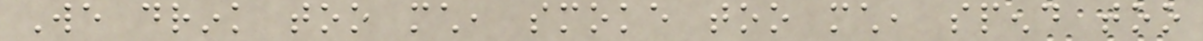We drink too much, smoke too much, spend too
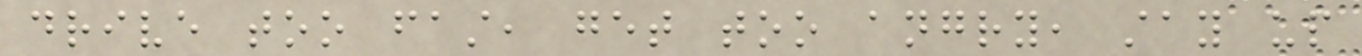drive too fast, get too angry, stay up
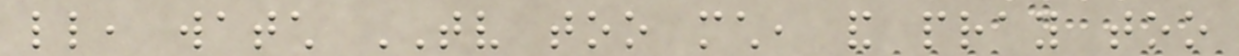little, watch TV too much, and pray too
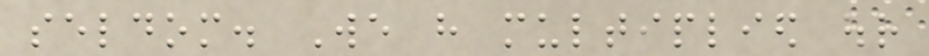seldom. We have multiplied our
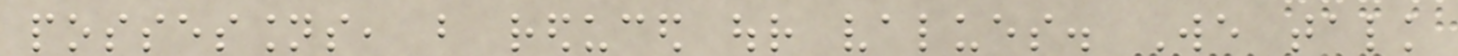possessions, but reduced our values. We talk
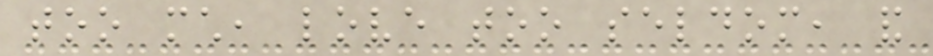too much, love too seldom, and
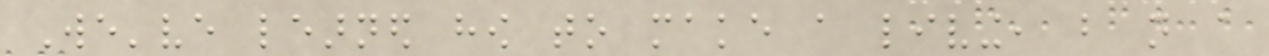We've learned how to make a living, but not a
